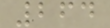264
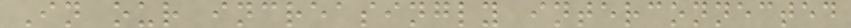In our increasingly interconnected
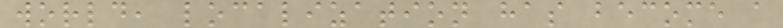world, localization has become a
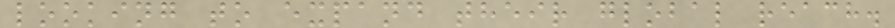looking to expand their global reach.
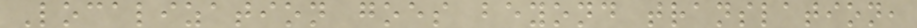Localization goes beyond translation,
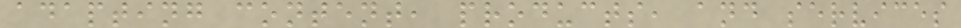adapting content, products, and services
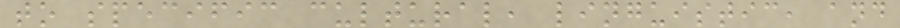to specific cultural, linguistic, and
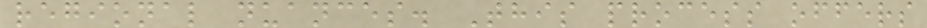regional nuances. This process offers
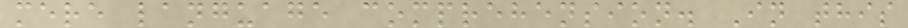mere language comprehension. In this
